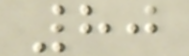80
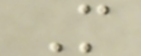M
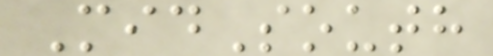MidSouth
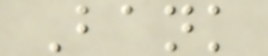Bank
